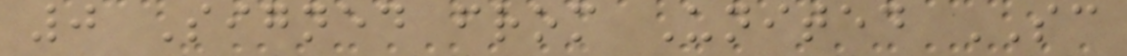0 Signed from United SC
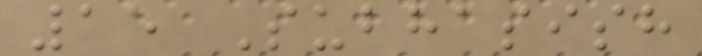15 Subhasish
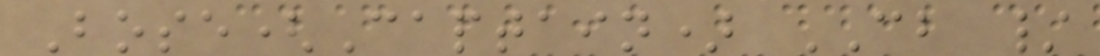Bose(Captain) CB /
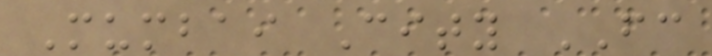Mumbai City FC
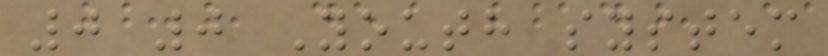0 0 Youth system
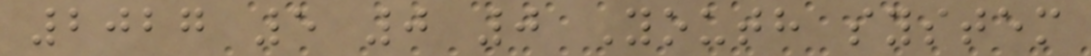2027 5 0 0 Youth system
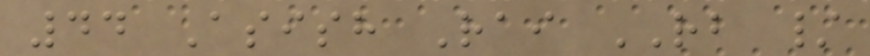44 Asish Rai RB /
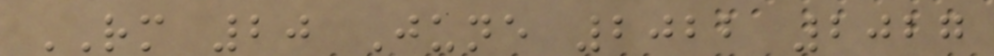RM 20 June 2022 2027
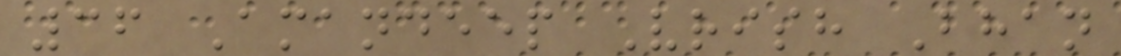36 Amandeep Vrish Bhan
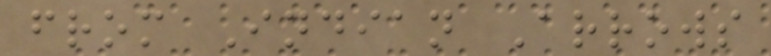from Indian Arrows
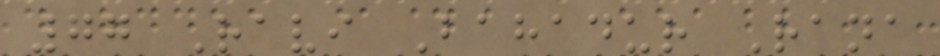77 Ravi Bahadur Rana
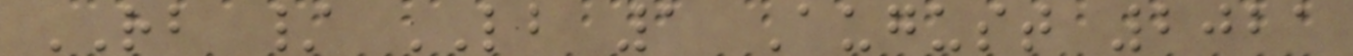RB / LB 1 August 2021
